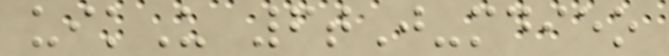uikU 6tJ-mdieo
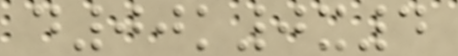d00k0x4
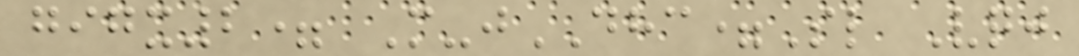gigx2= M-jDHC=Sl Vqj
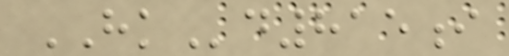HKd815i
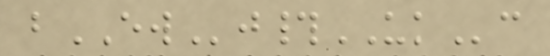bEWj#UKc
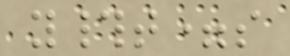y#t=s
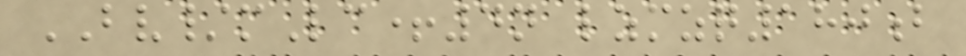BV/mLc+4n lzmzq180b
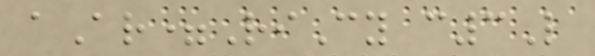aAr=RiCy c3L
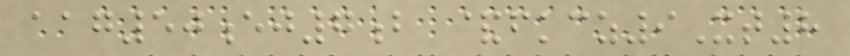aag50ej7b &fkcz9Xt8
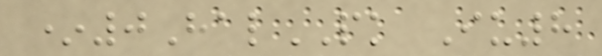*0HalPK Iu8
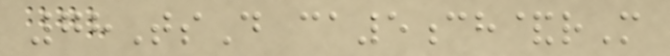78TsD ca5ch&rM
